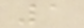1
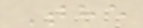The
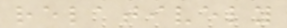relatively
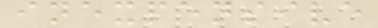inexpensive
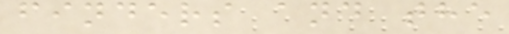finders and the
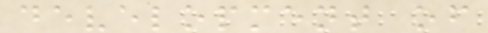development of
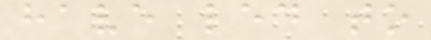have led to
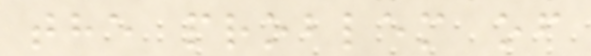the problem of
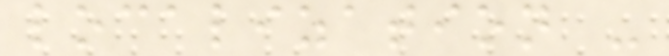localization -
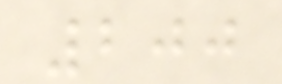200
